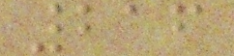216
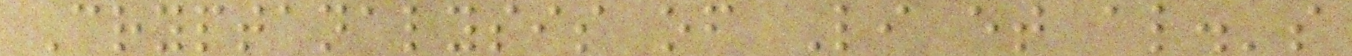Cryptanalysis of Li et al.'s
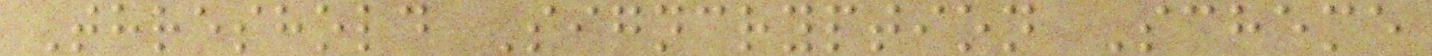Threshold Signcryption Scheme
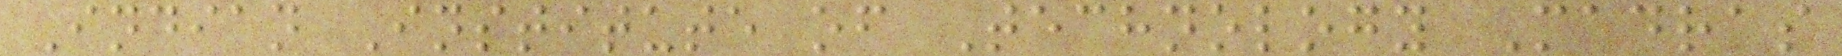Indian Institute of Technology Madras
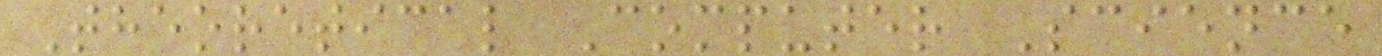Theoretical Computer Science
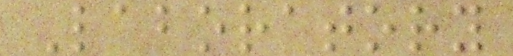Laboratory
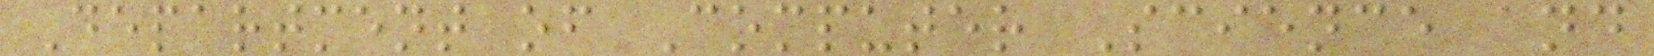Department of Computer Science and
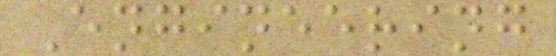Engineering
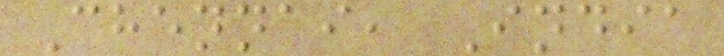Chennai, India
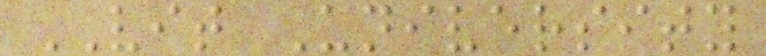VIT University
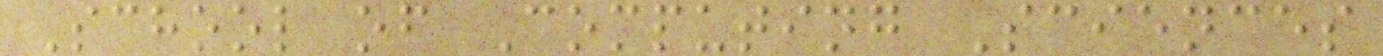School of Computing Sciences
